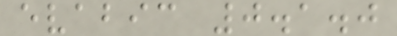evabic 0.1.0
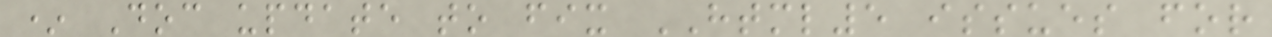* Doc update to fix HTML5 issues for
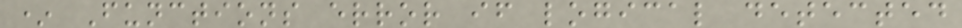* Functions error if logical detected
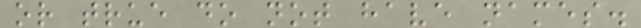or true do not have names.
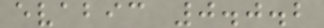evabic 0.0.2
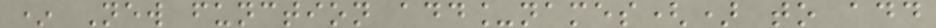* New function add_names() to add
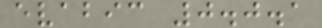evabic 0.0.1
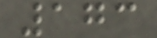173
